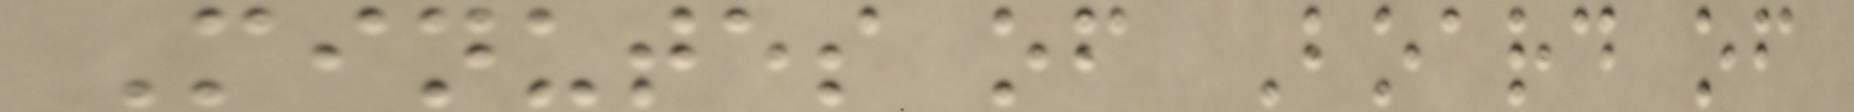Minutes of Board of
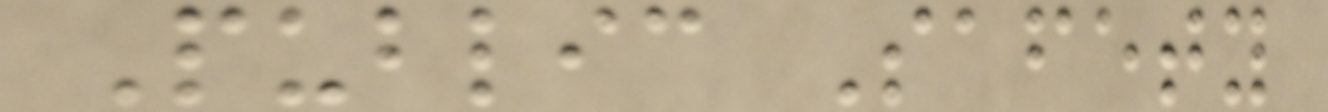Public Safety
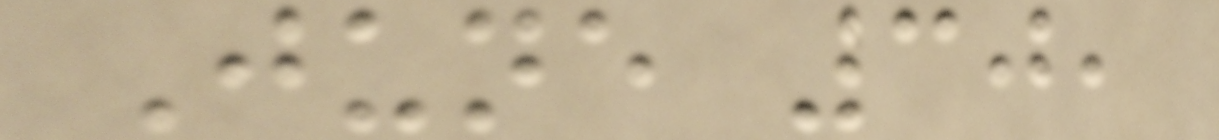June 30,
